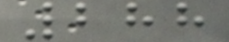288
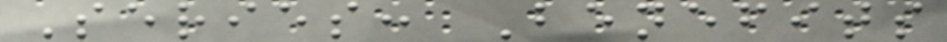Series: Benefits
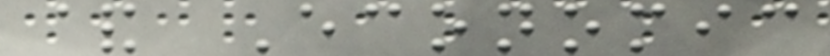& Economic
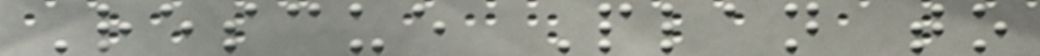Rescue Plan to
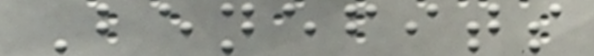Benefits
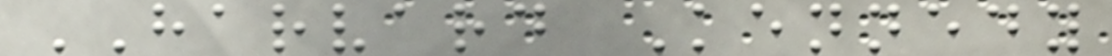HARVARD Kennedy
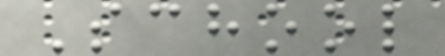School
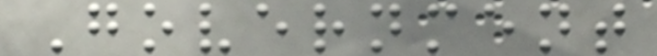Government
